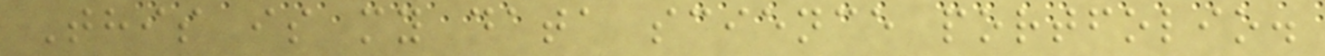This is my data science portfolio.
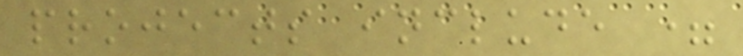projects include =
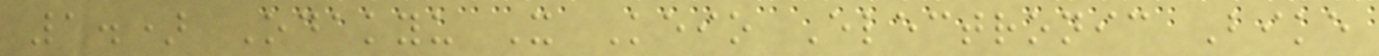1.) Odakyu X Keio Electronic Bike
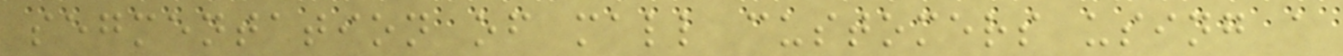segmentation of mall customers using a
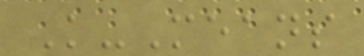K-Means
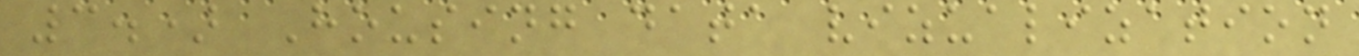3.) Housing data vizualization
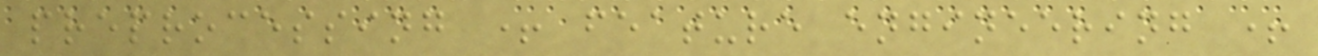preprocessing + feature engineering +
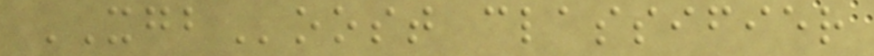XGBoost classifier
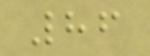86
